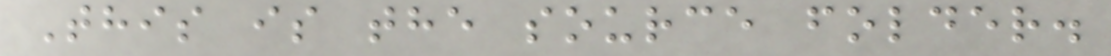This is the source folder.
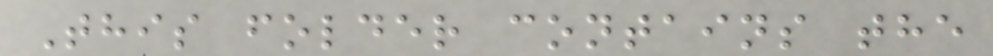This folder contains the
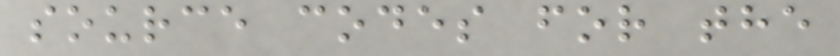source codes for the
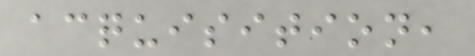acquisition,
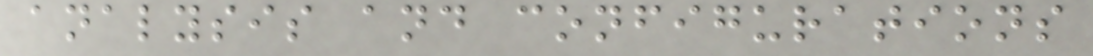analysis and configurations
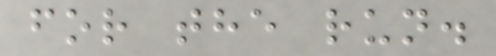for the run.
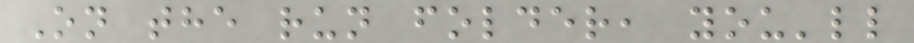On the run folder, you'll
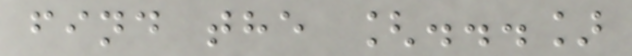find the [...]
